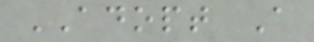ADOPT A
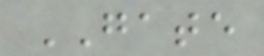GATE
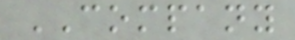COMPANY
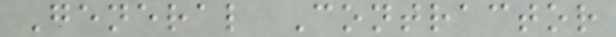General Contractor
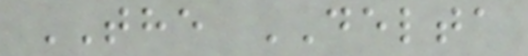THE DELTA
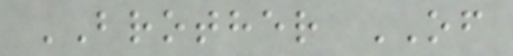BROTHER OF
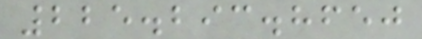225.293.8650
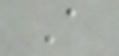A
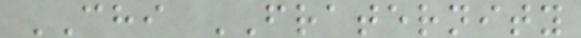CHI FRATERNITY
